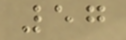57
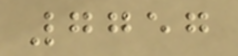7757
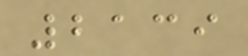2139
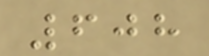608
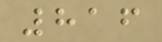816
